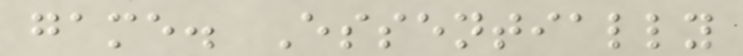game. Essentially
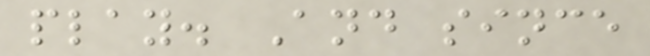play. And since
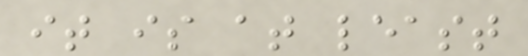it is at least
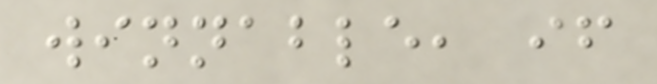winnable, if
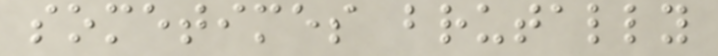sometimes brutally
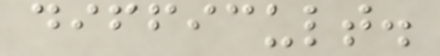difficult.
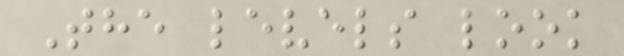The levels look
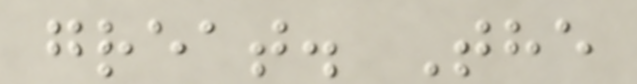great. The
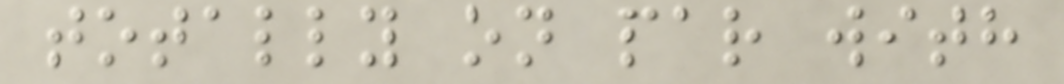totally on par with
